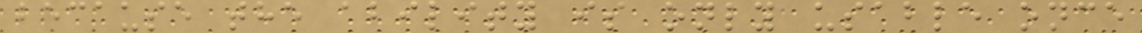because the ability is only usable once
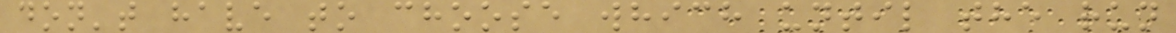don't have to choose which until the run
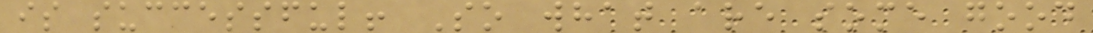is successful! So what are some good
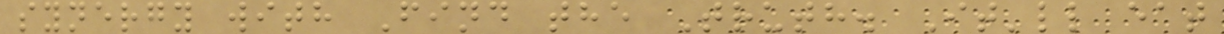synergy with Find the Truth. It'll eat
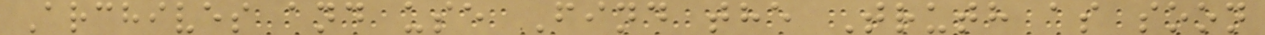Archives and use Find the Truth as soon
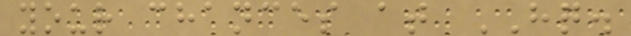your chances at HQ.
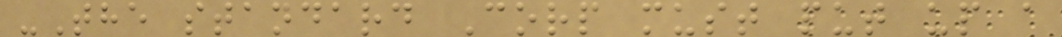-The standard Corp must put up a
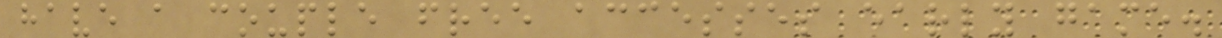have a couple free accesses early game.
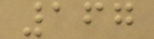167
